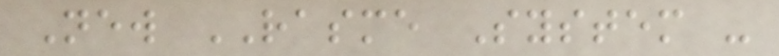New RASME System -
